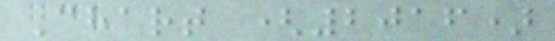Chart (2016)
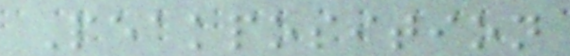Peakposition
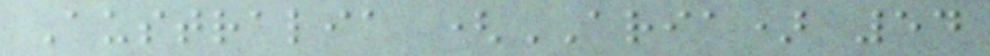Australia (ARIA) 54
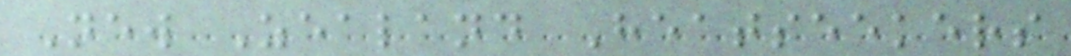New Zealand Heatseekers
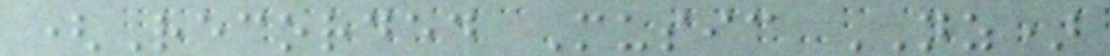(Recorded Music NZ)
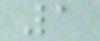1
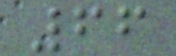66
